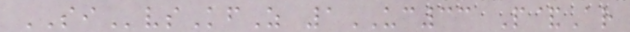SIvsKfZ 1UC33 P&Ar
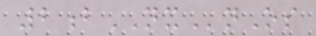2bNXnOs
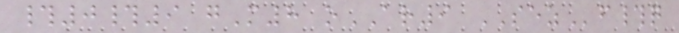#0#9 gM8 oAR9 SEZf#q
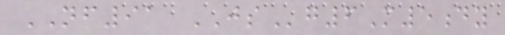NF91 JSg6M5dy
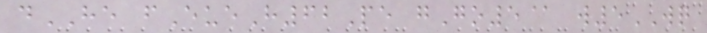dHE fEueH62Pe gGo5@ w5WQ
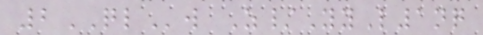2QLw Z/YyL1nq
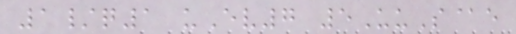1/q1 uEv7 5UuS@e
